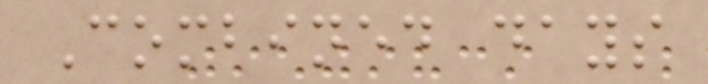Combined days
